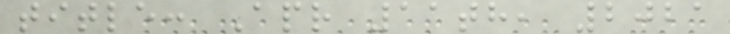title: Apr 11th, 2021
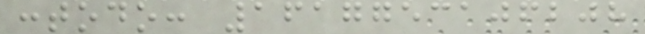:todo: 1617753106208
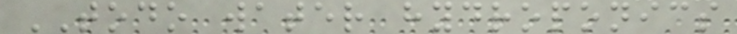TODO water hydroponics
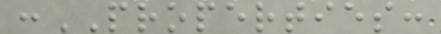:PROPERTIES:
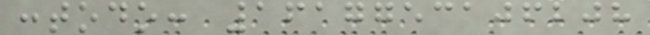:todo: 1617753106208
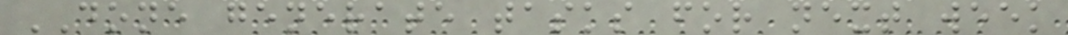DONE generate tasks for next week
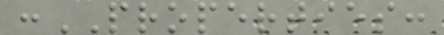:PROPERTIES:
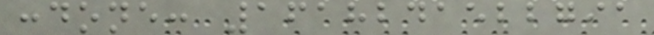:done: 1618241522791
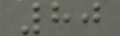80
